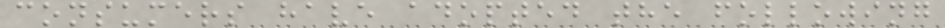consumers have adopted the following
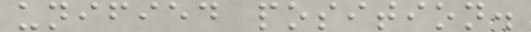unified position.
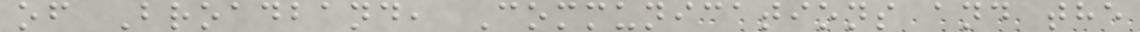of Broadband, Communications and the
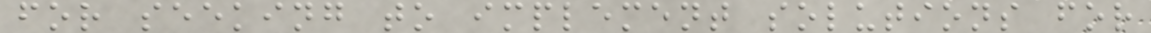for seeking to implement solutions for
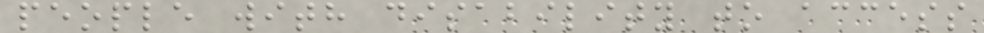people with disability to access
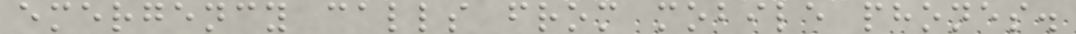emergency calls from mobile phones.
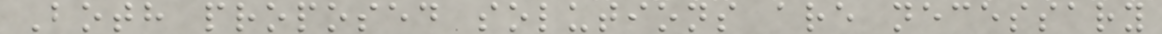Both proposed solutions are necessary
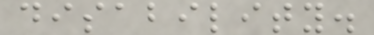disability.
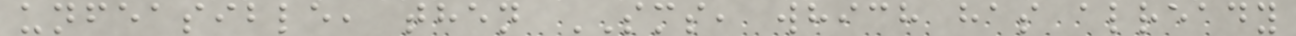unfeasible, then SMS, which has already
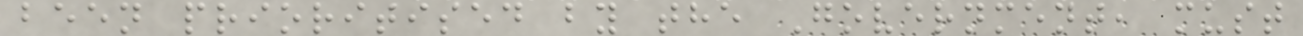been prioritised by the Government, must
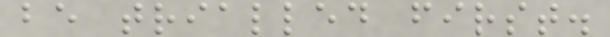be trialled first.
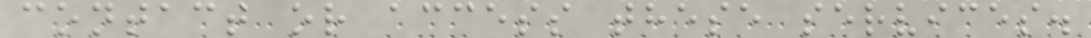contact or access these services.
